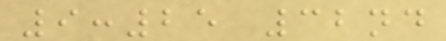9:25 32nd
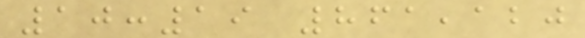10:19 861,120
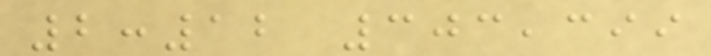2:12 303,399
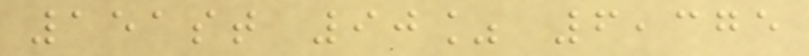151st 90% 6,375
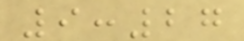9:27
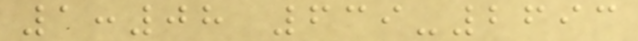1:08 639-2693
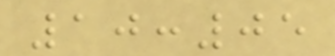10:05
